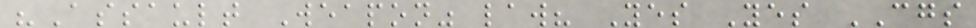"Assault Weapon" law? Yes Yes CGS
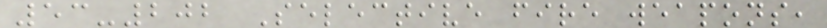53-202 Selective fire weapons,
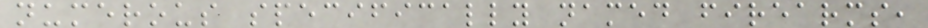numerous specifically named firearms,
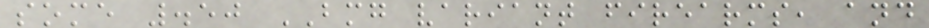some .50 BMG variant firearms, and
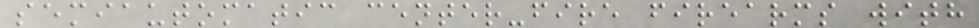semiautomatic center-fire firearms with
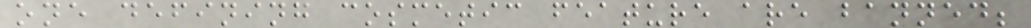one defining cosmetic feature are banned;
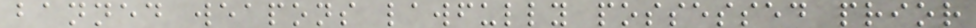banned weapons lawfully possessed prior
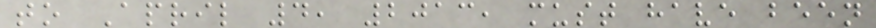to April 4, 2013, must have been
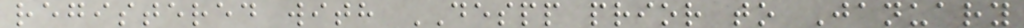registered with DESPP prior to January
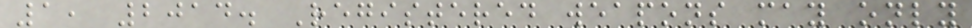1, 2014. Registered weapons may only
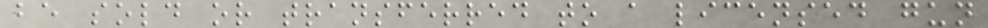be sold or transferred to a licensed gun
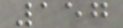157
